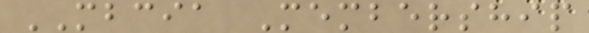MBCIA Membership
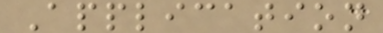Application
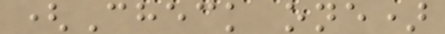(Check one)
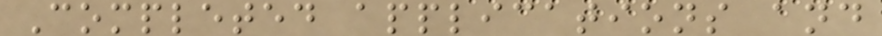Completed applications and
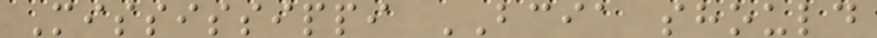Mississippi BCIA should
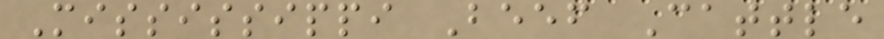Mississippi Beef Cattle
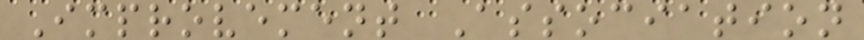Improvement Association
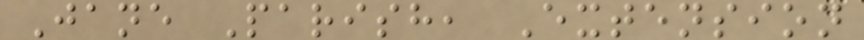Jane Parish, Extension
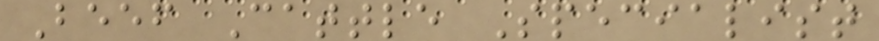Beef Cattle Specialist
